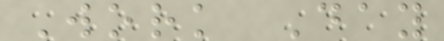Work Day
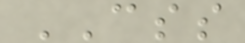CSS
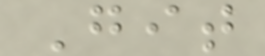Git
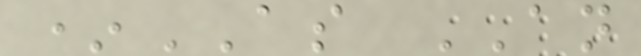*AS AN
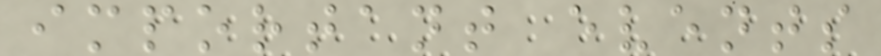important events
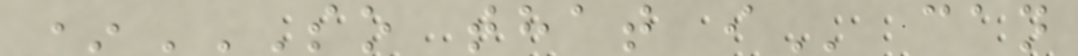*SO THAT I can
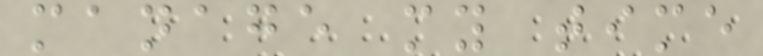manage my time
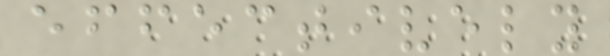effectively
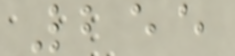255
